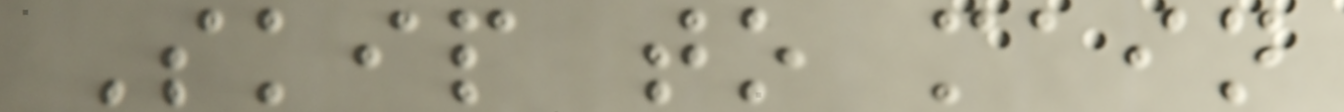Skip to main
